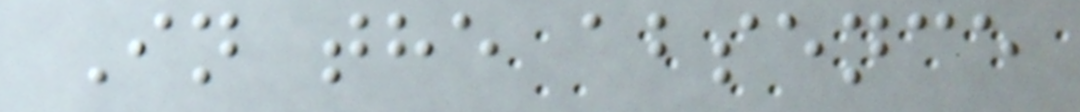In the absence
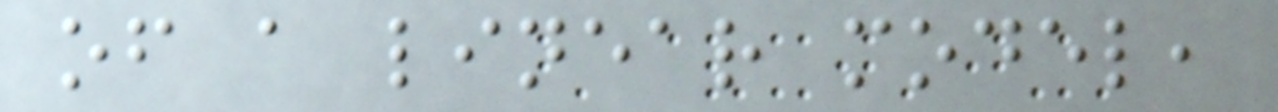of a linear model,
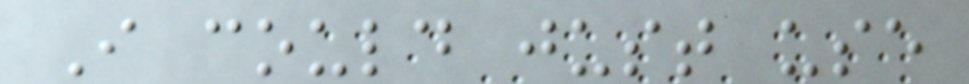I could just use
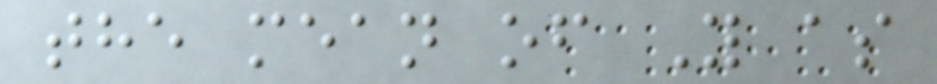the mean of Y as
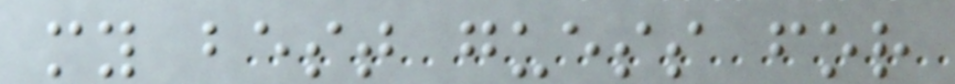my best guess for
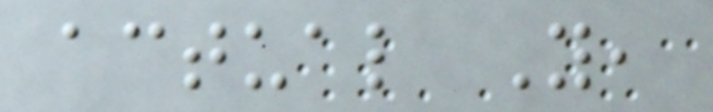actual Y,
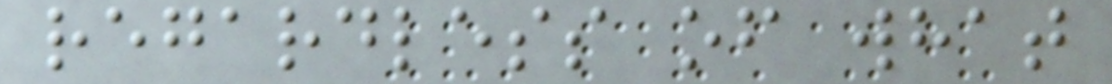regardless of what
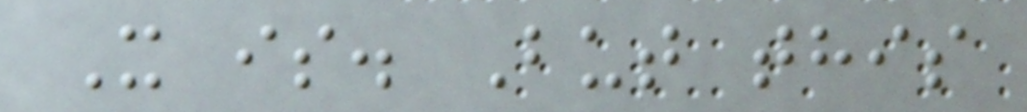X is. But this
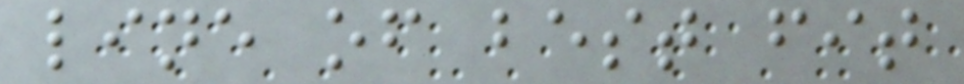line of best fit
